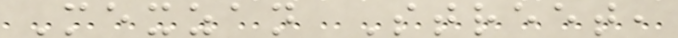Mexzan Street,
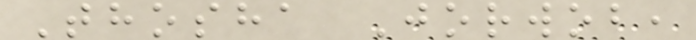Thosha Jorwob,
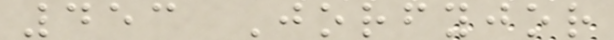453 Jorfyjor
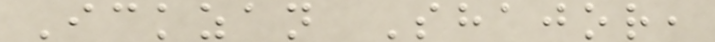Ickzan Shajor,
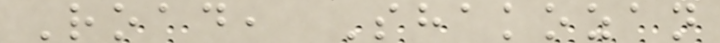Road, Shakozan
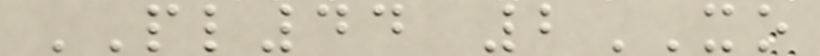PL44 2XO
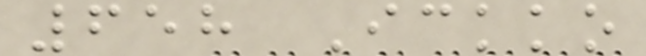658 Ickko
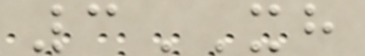3XH
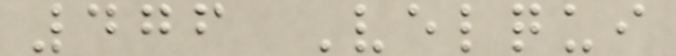476 Velqui
